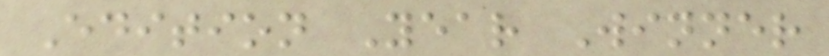Edition Year Winner
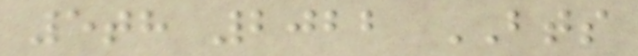5th 2022 BTS
